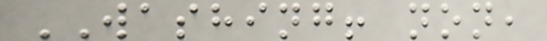WASHING! non,
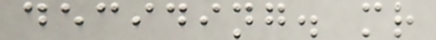deciding. mr
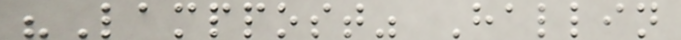"Lamppost" Hallin
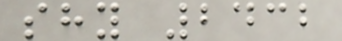shy 2432
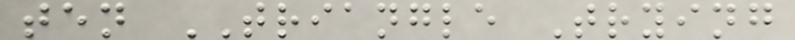ten TRIANGLE Trying
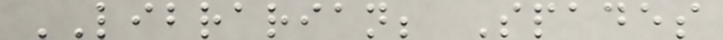LIBRARIAN; Spades
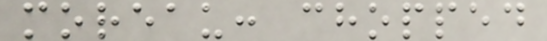moreau: chopped
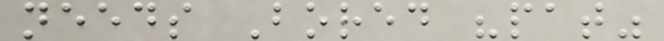needs Bored "pat"
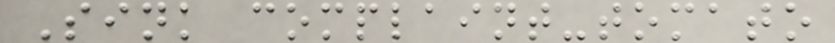Sink complaint-tomato
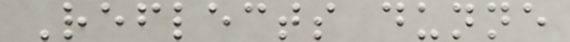Reflects dunne
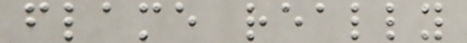flame really
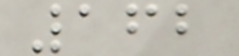162
